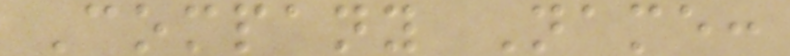Company Name:
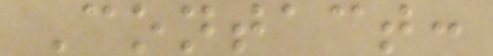Contact:
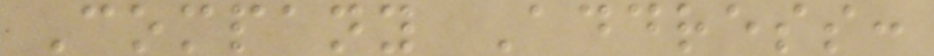Company Address:
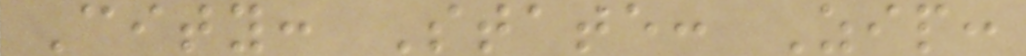City: State: Zip:
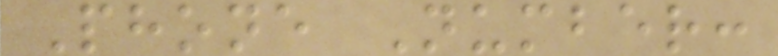Phone Number:
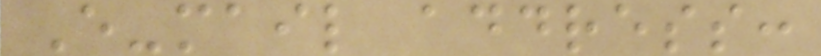E-mail address:
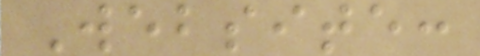Website:
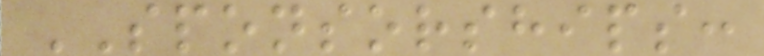SPONSORSHIPS:
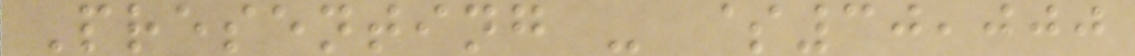Presenting - $30,000
